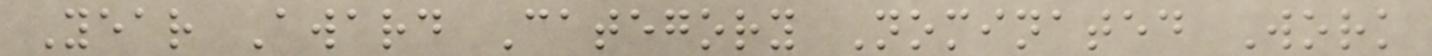Year Award Category Nominated Work
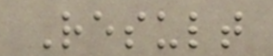Result
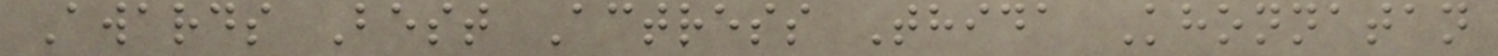Awards Best Actress Thida Khonnatan
